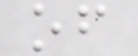of
